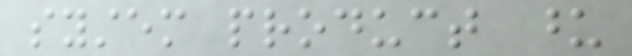system product upon
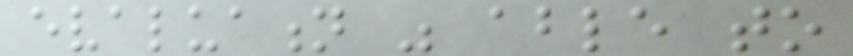evaluation was able to
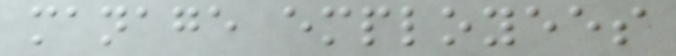manage employees
